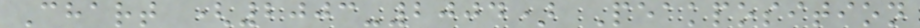Chart (2003-2004) Peakposition
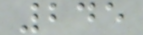245
